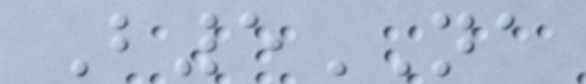B5NA
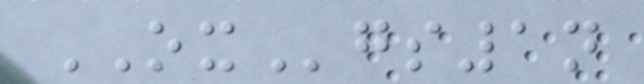OXgs1n
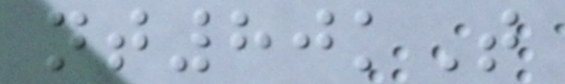nt80kT
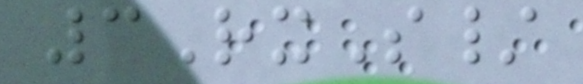3RxS/
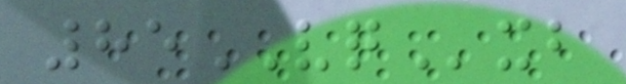85VQxb
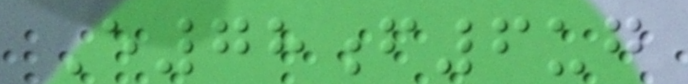E78f6ug
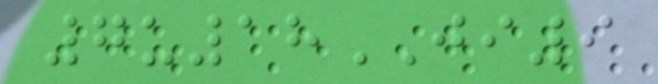7u18JI9
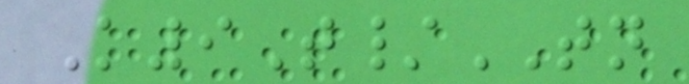K9T/TN
